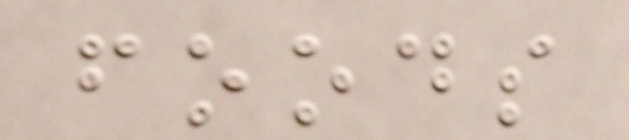foods
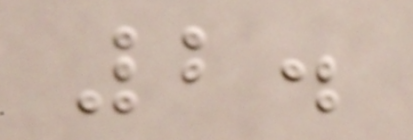2.
